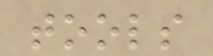tools
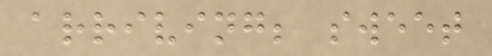arriving; sweet
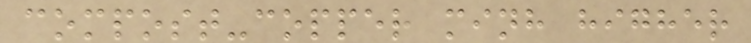compost-copper minh higher
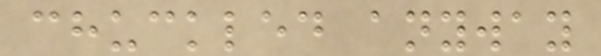chuckled anyway
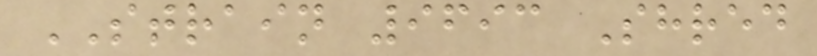STRAIN 9693 Shred
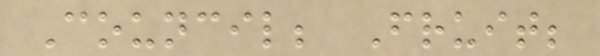Council; Fruit;
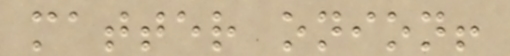matter onion!
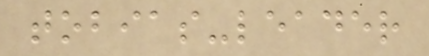tobias-leader
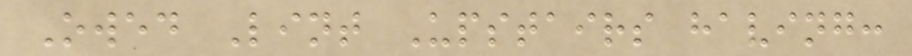Owed Lint Upstairs having:
